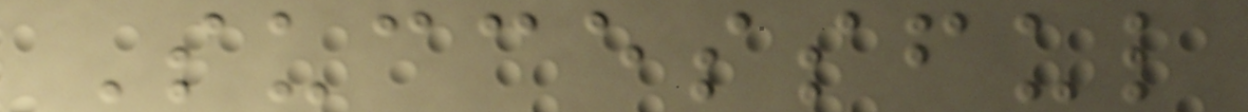Successful
